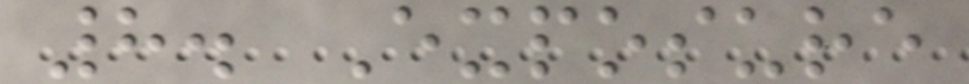8. Exposure
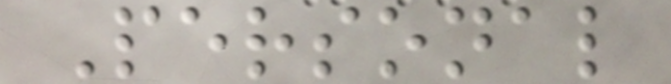Personal
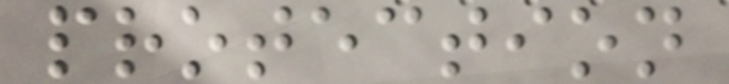protection
